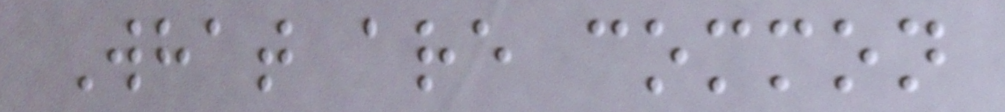What are common
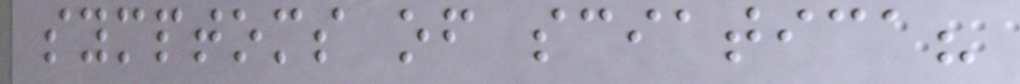symptoms of sciatica?
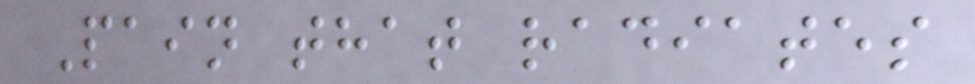Pain that radiates
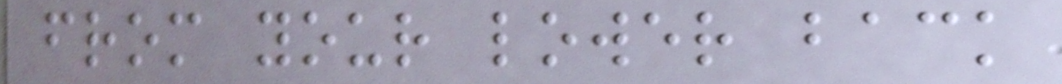from your lower back
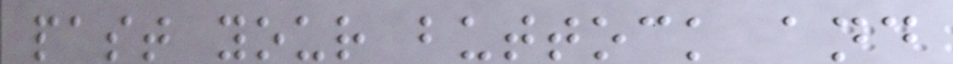past your buttock and
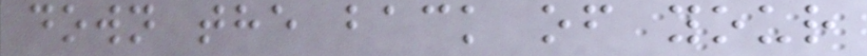down the back of your
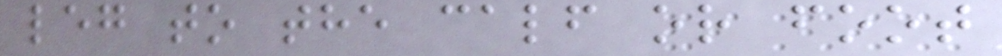leg to the calf or foot
